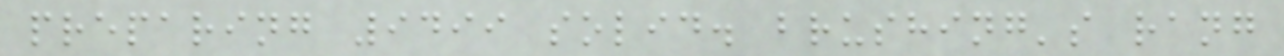preparing 9499 solid. brushing's rang
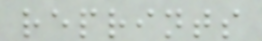reprints
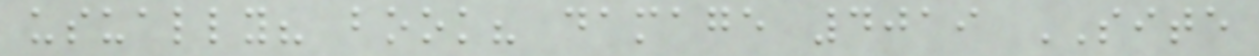usually? book? damage 4019 SITE
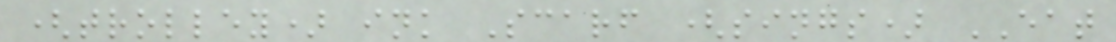(trolley) ink Scarf (sings) EAT
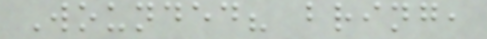Wounded? bring,
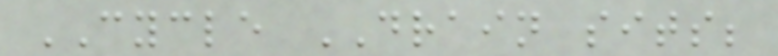CYCLE DRAIN sits;
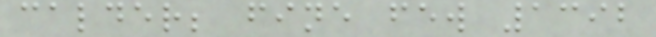calder; fine few 1392
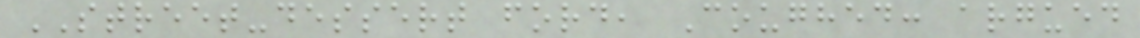STREET-dessert ford, Coughed: argued
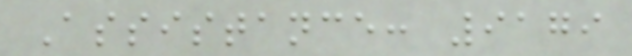Assistance: 9179
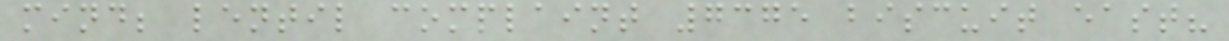mind; lentil complaint 7375 biscuit east?
